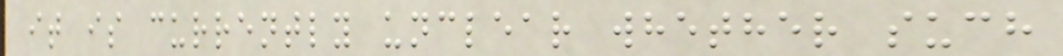it is currently unclear whether such
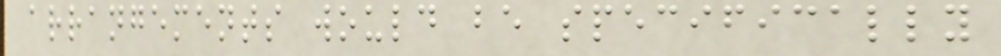arrangements would be specifically
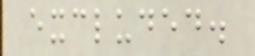excluded.
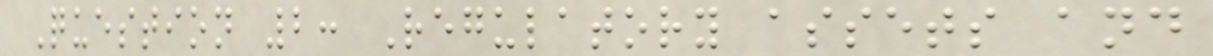Question 2: Regulatory assets and
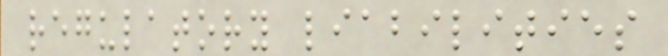regulatory liabilities
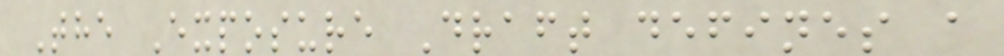The Exposure Draft defines a
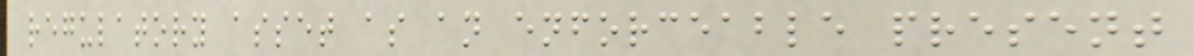regulatory asset as an enforceable present
